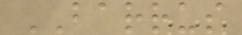BARRUS
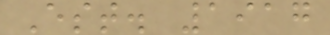Est. 1917
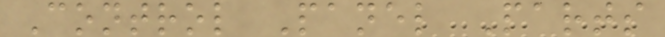Control Panel Parts
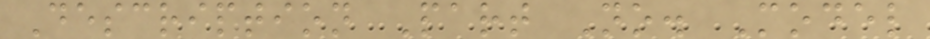Description Part No. Model
